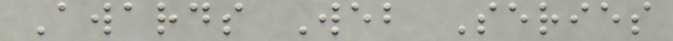Awards Web Series
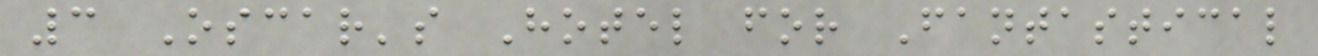3 Oscar's Hotel for Fantastical
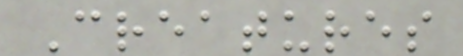Creatures
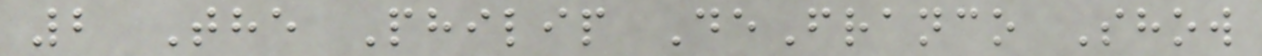2 The Philip DeFranco Show
